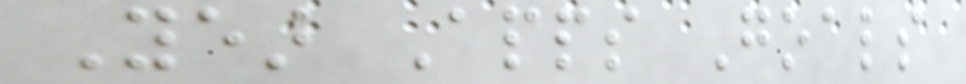Year Apps Goals
